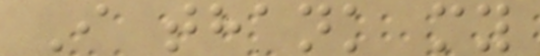I thank my
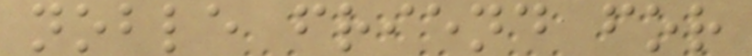noble friend for
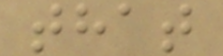that
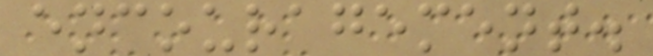encouragement.
